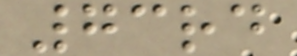73rd
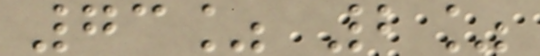73% 2%
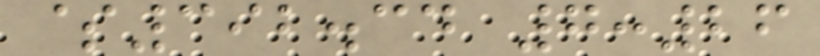$392.34 7:26
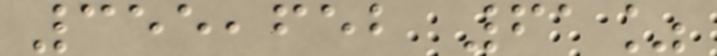355,652 61%
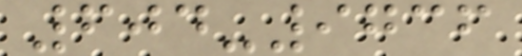604-9736
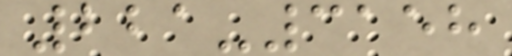221-3158
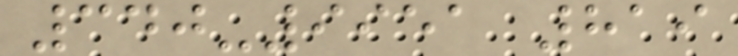340-9951 819
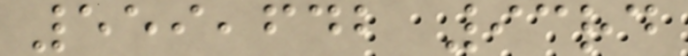559,642 93rd
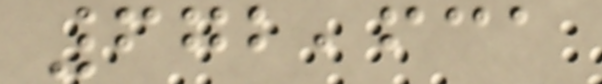672,631
